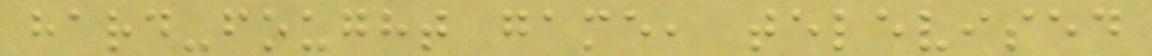hard-fought game, televised
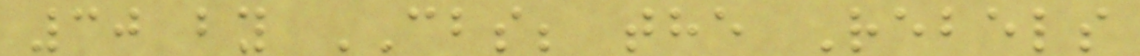30 by CBS; the Rebels
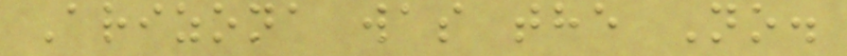Arizona was the No.
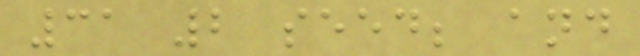31 2 seed; and
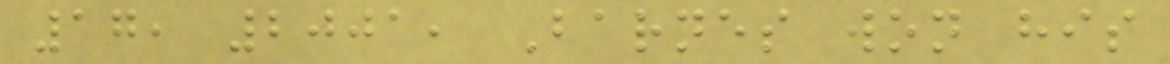17, 2001, Barnes won his
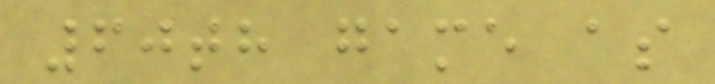60th game as
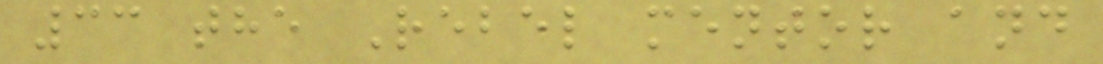33 the Rebel mentor and
